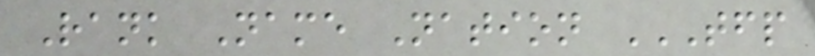Rank Name Nation TFP
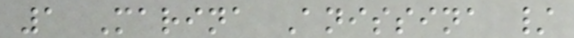1 Marina Anissina /
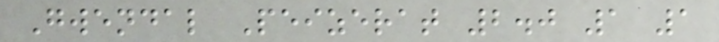Gwendal Peizerat 2.0 1 1
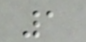1
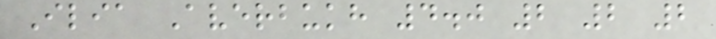Ilia Averbukh 4.0 2 2 2
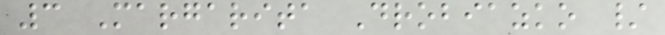3 Margarita Drobiazko /
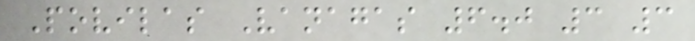Povilas Vanagas 6.0 3 3
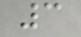3
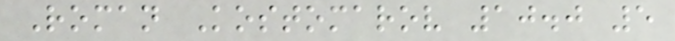Roman Kostomarov 10.0 5
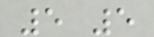5 5
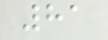81
